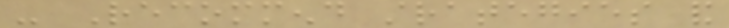- Recommend strategies and
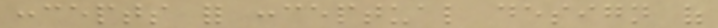concepts for conceptual design of
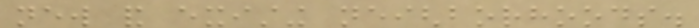new and existing neighborhoods.
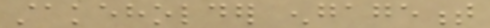stakeholder engagement
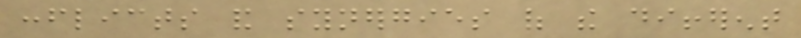conflicts and synergies of the different
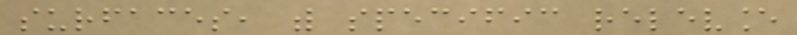surfaces, with specific relevance
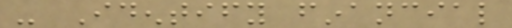- Identify financial
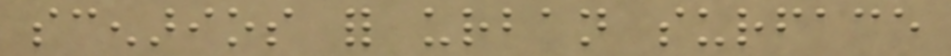scenarios for urban surface
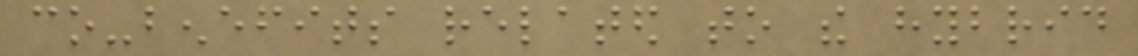co-benefits related to the hybrid
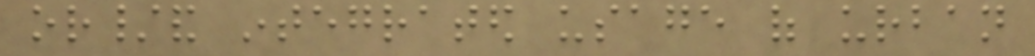or/and integrated usage of urban
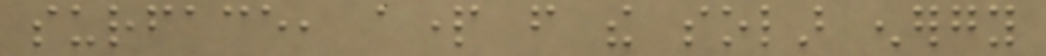surface, apart from the solar energy
